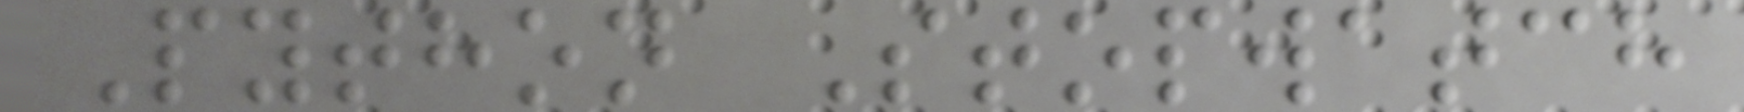Python Stopwatch
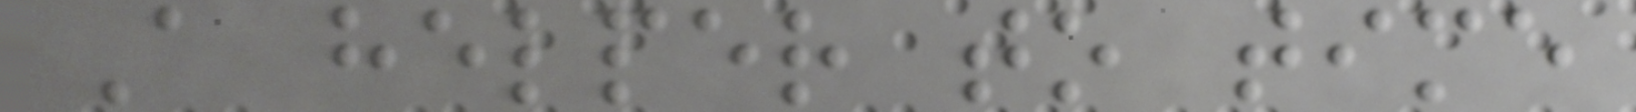A helper to time
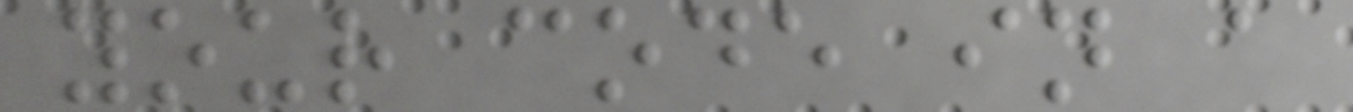your code in a
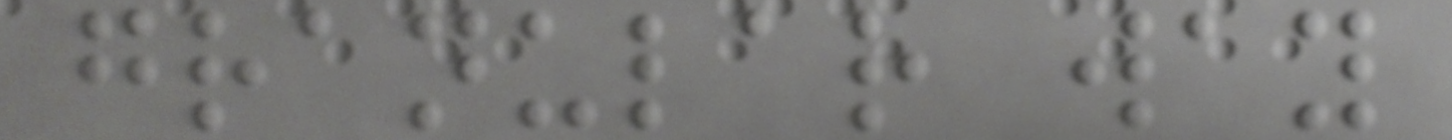granular way
